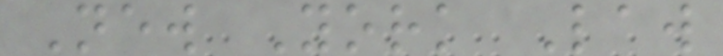New York Law
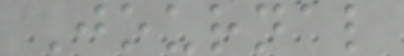Journal
